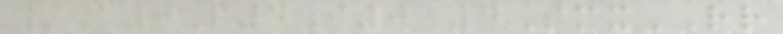/A0P4i0 4SmxRR
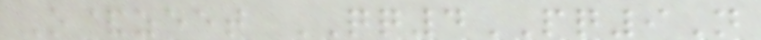O&zeet QQ4PQ9N
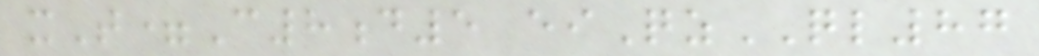xT=C8d5 eiQzQL87
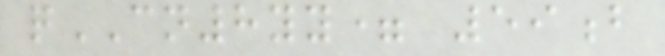qCN8yy= 59b
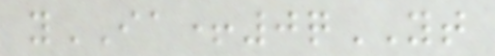yIA+0qYT
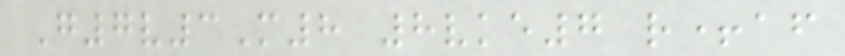G7v3M8 8vke7 r+af
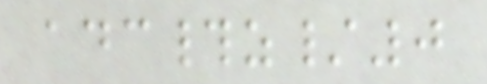adc#z/0
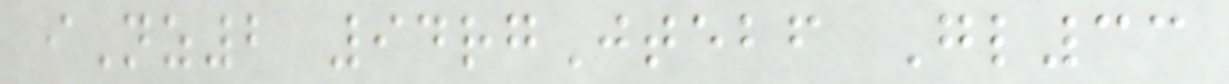iNz2 94rgJtebf Gl33
